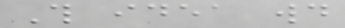This idea would
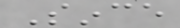Since
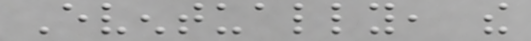Eventually, the
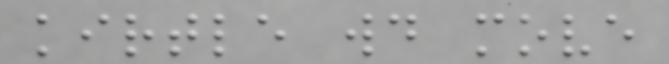kirtle would move
